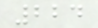224
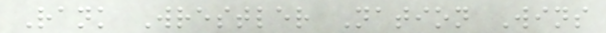Rank Wrestler Nation Wins
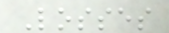Losses
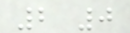2 0
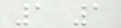1 1
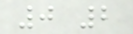0 2
